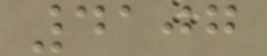4107
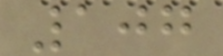107
